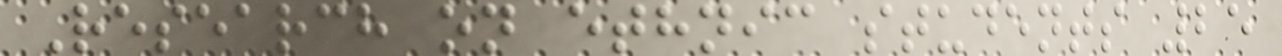Research on ethnic students 25
